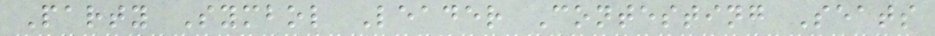Party Symbol Leader Contesting Seats
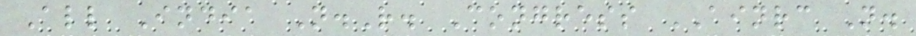All India N.R. Congress AINRC N.
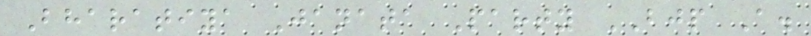Bharatiya Janata Party BJP A.
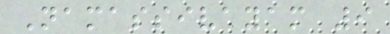Namassivayam 9
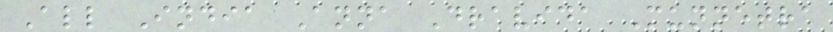All India Anna Dravida Munnetra
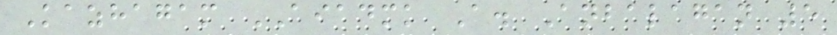Kazhagam AIADMK A. Anbalagan 5
